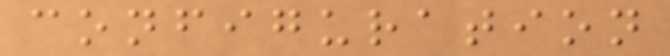configuration
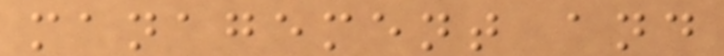management and
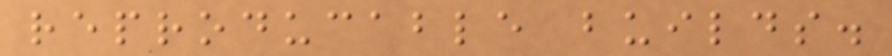reproducable builds.
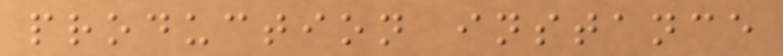production instance
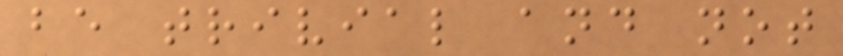be trivial and not
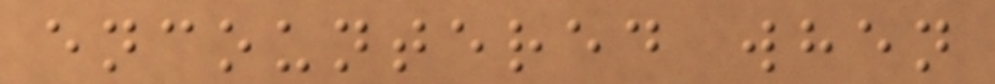encountered when
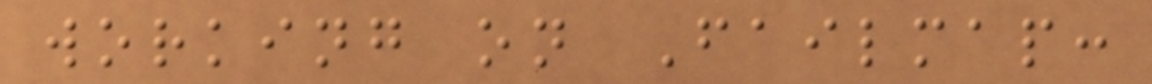working on Failmap:
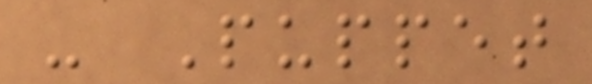- Puppet
